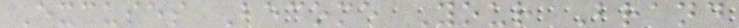Excuses Become Your Brand
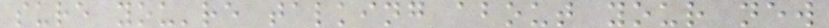sure you're talking about your new
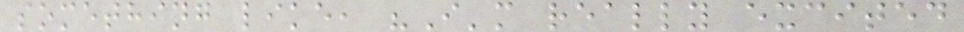something like, "I'm really excited
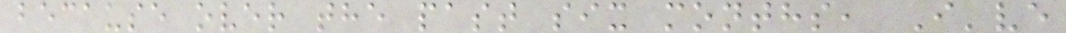because over the past six months, I've
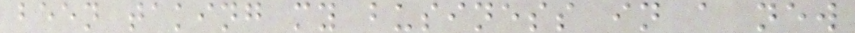been taking my business in a new
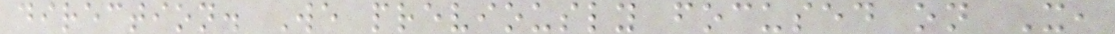direction. We previously focused on X,
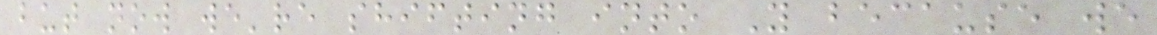but now we're shifting into Y because we
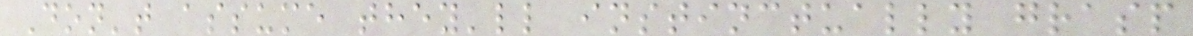Don't assume they'll instinctually grasp
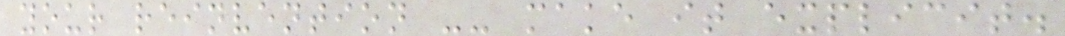your reinvention -- make it explicit.
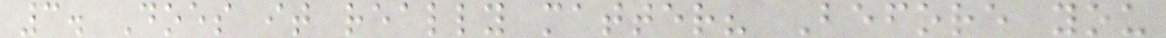3. Does it really matter? Before you
